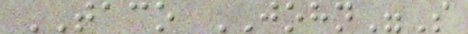TACO JOHN"S
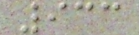933
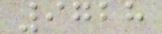9728
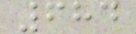684
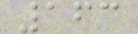163
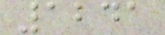1241
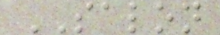SALON
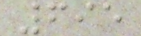695
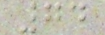74
